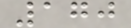170
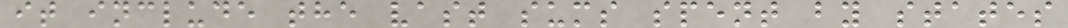it include the vast sums spent by states
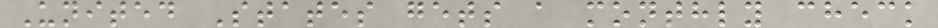United States gets a monthly check
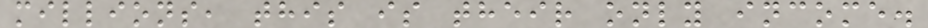millions, this is their only income.
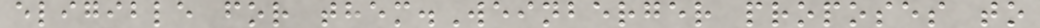eligible for them.Weinberger proposes to
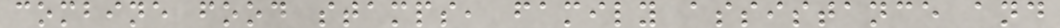combine food stamps, family assistance and
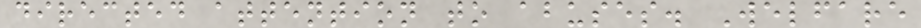directed attention to abuses. Welfare
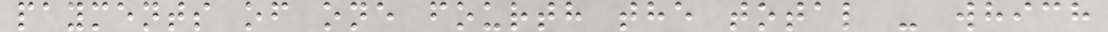payments of one fourth the total - which
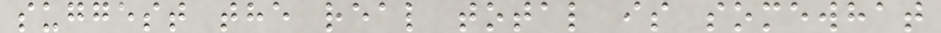suggest the real total is somewhat
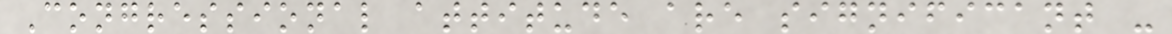Congressional attitude are significant -
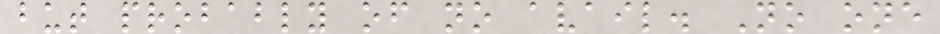but probably of no avail. No one
